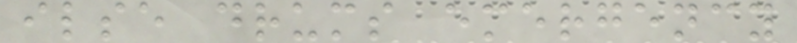ilse drums emergency
